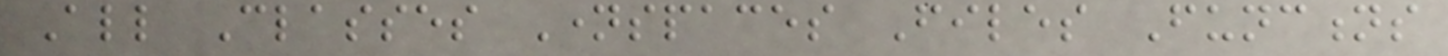All Classes Namespaces Files Functions
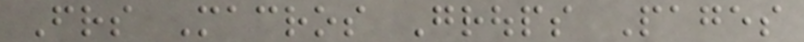Friends Macros Groups Pages
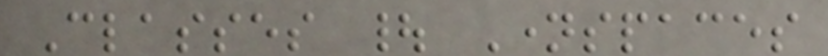Classes | Namespaces
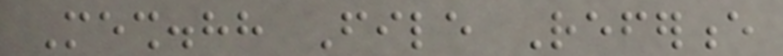Mesh.hh File Reference
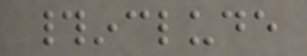#include
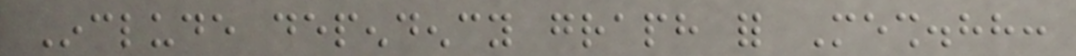Include dependency graph for Mesh.hh:
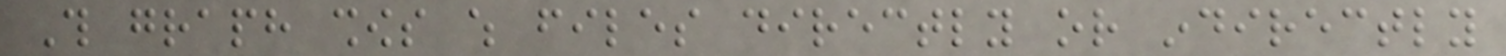This graph shows which files directly or indirectly
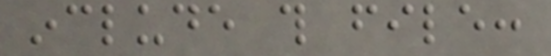include this file:
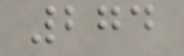274
